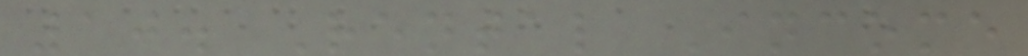10. Rental Income
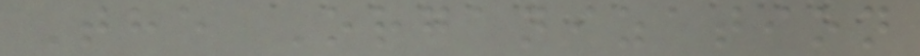The Organization
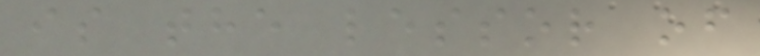is the lessor of
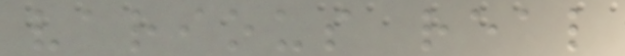various real
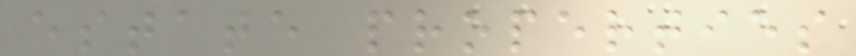estate properties
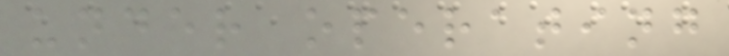under operating
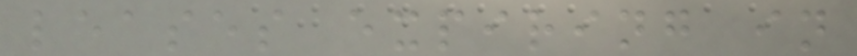leases expiring in
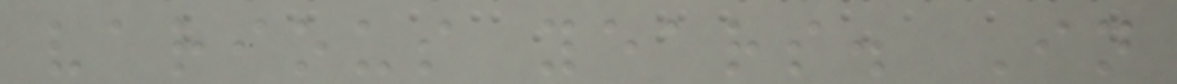various years. In
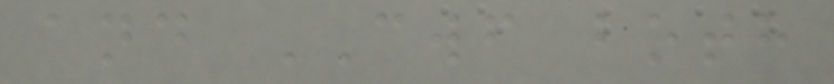and CWF both
